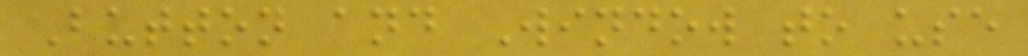Button and Window to use
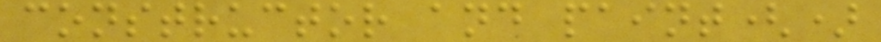constructor and paint()
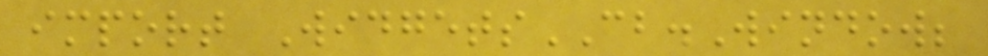import WidgetsCB.Window;
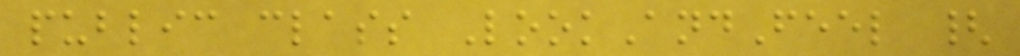public class LookAndFeel {
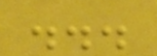...
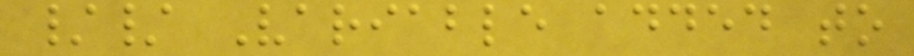// Variable added to
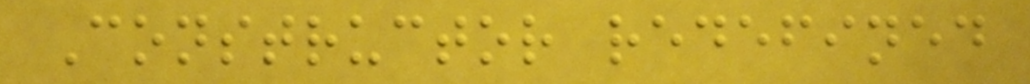Constructor redefined
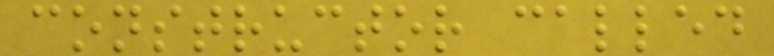constructor called
